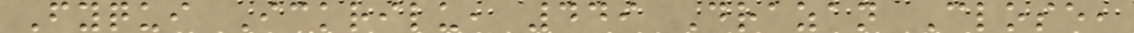Fyqui Ickrilu, 449 Drazan Close,
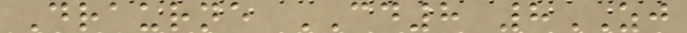Draurne CD8 8ZJ
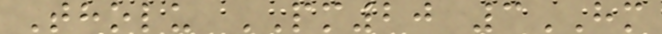Tholu PM20 3HM
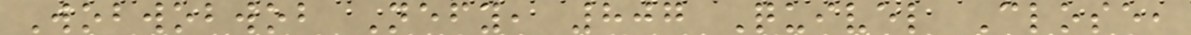Wobwobwob Nefy, 807 Quivel Close,
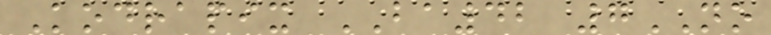Kodrapix BA42 7NO
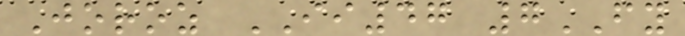Joroz II47 7FY
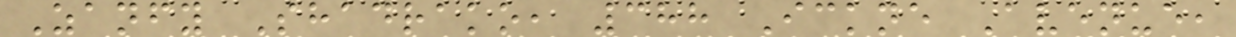Zanfy Shadrako, 388 Ickne Avenue,
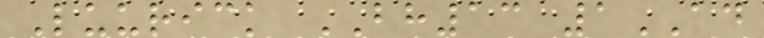Luurick BH13 1AD
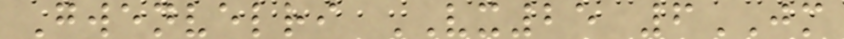Gwenvelri VX25 6JM
